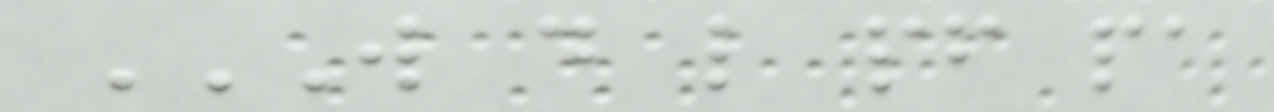W D L PF PA
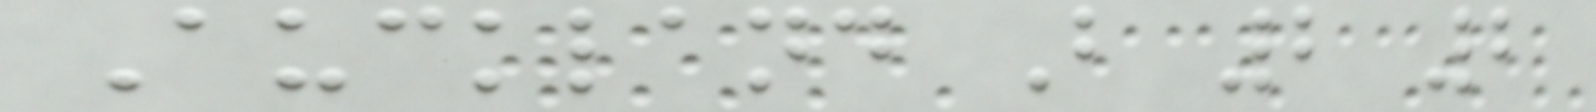Auckland B 2 2
